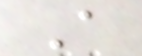A
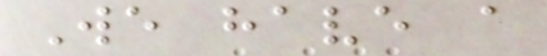We have a
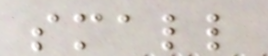small
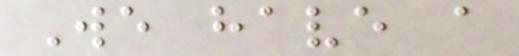We have a
